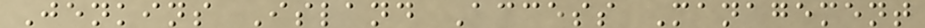Jenkins Island Access Management
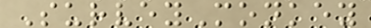SurveyMonkey
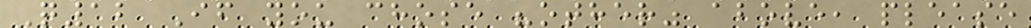Q12 If you chose "other" above, please
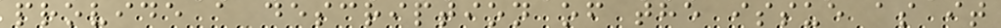provide a description of the issue as it
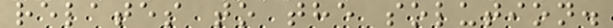relates to the solution.
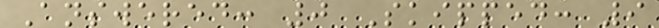Answered: 0 Skipped: 9
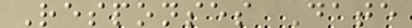Responses Date
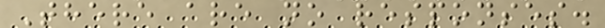There are no responses.
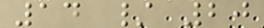14 / 20
